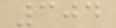304
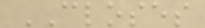CLOSES
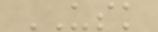USK
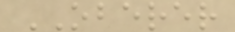OBERER
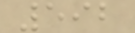592
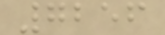7256
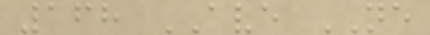168 AVE NE
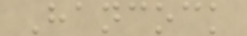Hancock
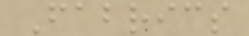Fabrics
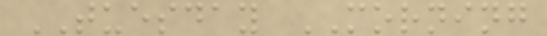TUESDAY MORNING
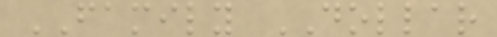FAMILY DOLLAR
